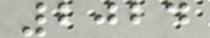2024
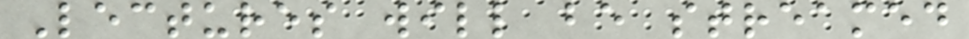Lectures will be streamed
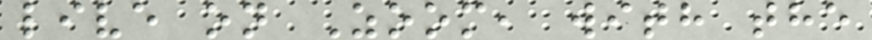live on Zoom, with the
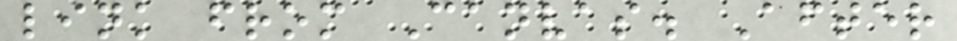link from Canvas. After
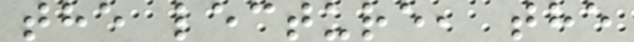the lecture, the
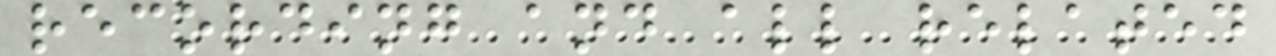recording and all related
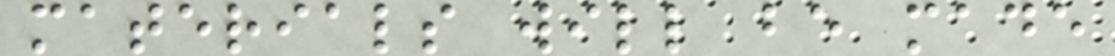materials will be made
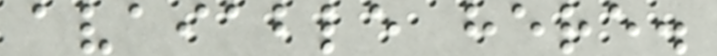avaiable here.
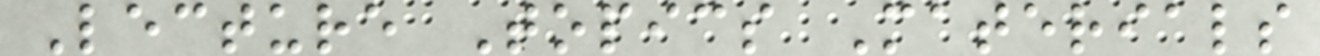Lecture Topics Materials
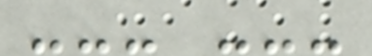--- ---
